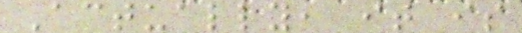Actually, it is
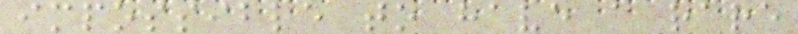impossible to have a rare
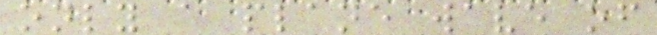only a plane wave of
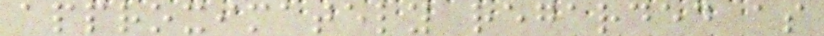approximately regarded as
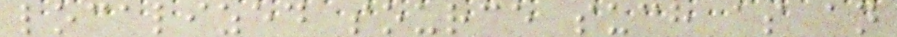localized source such as an
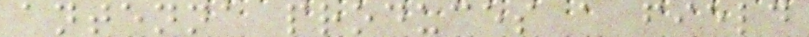antenna produces a field
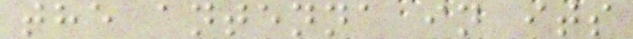the antenna in its
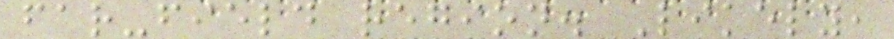far-field region. Likely,
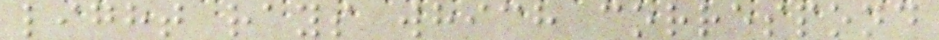light rays which correspond
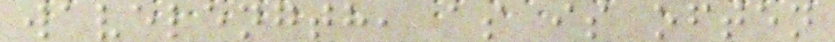wavelength, as is often
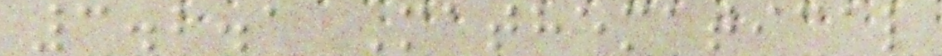3.2.1 Mathematical
